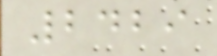2429
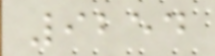9254
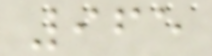965
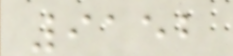9152
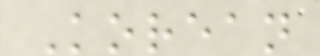Korean
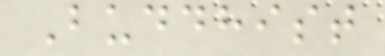Buddhist
